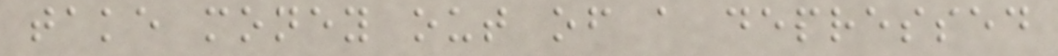take money out of a depressed
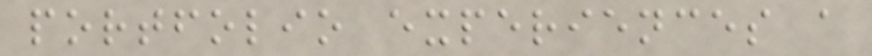portfolio experiences a
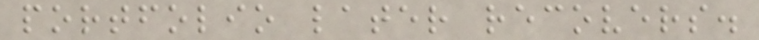portfolio later recovers.
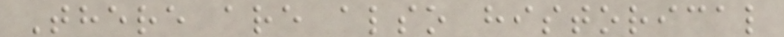There are also historical
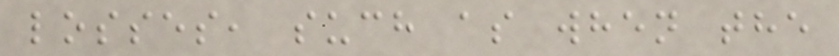losses, such as when the
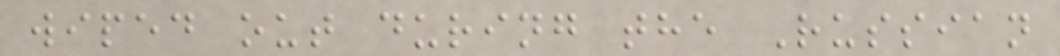wiped out during the Russian
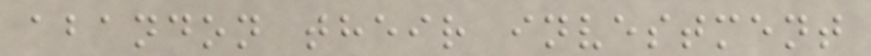abandon their investment
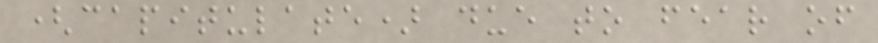(capitulate) due to fear of
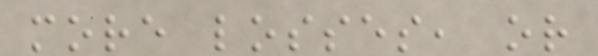more losses, or
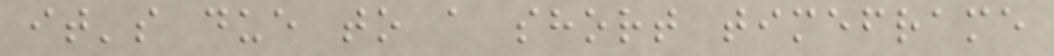it's due to a short timeframe
